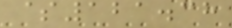$121.38
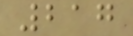217
